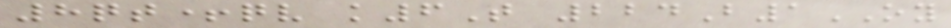8qt+qv k6T 224B1OY
